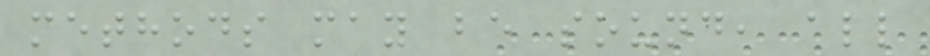methods may be sound, all
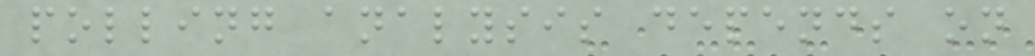polling analysis depends on
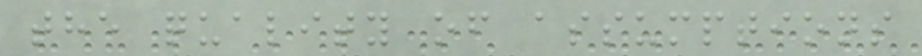the quality of assumptions
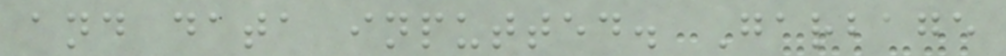and data inputted. Garbage
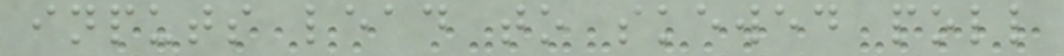inputs lead to skewed poll
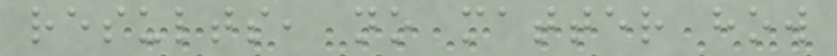results, no matter how
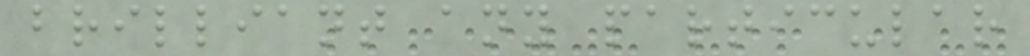brilliant any particular
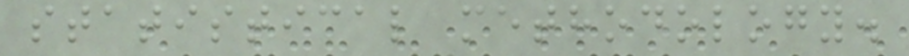statistical methodology.
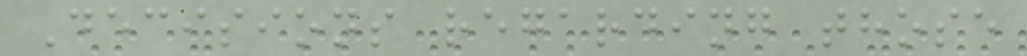Decisions regarding those
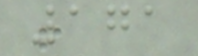171
